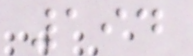194
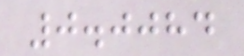0.0084
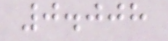0.008
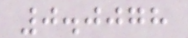0.0078
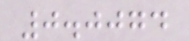0.0074
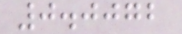0.0072
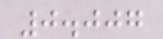0.007
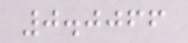0.0066
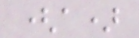(a)
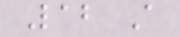Lab A
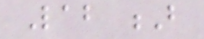Lab B
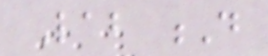Lab D
